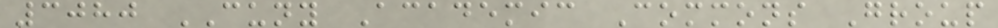3080 CUNY Academic Commons Group
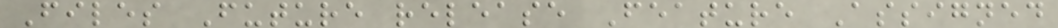Files Future release Feature Assigned
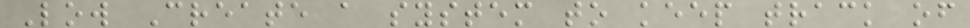Low Create a system to keep track of
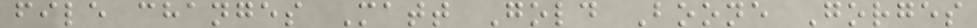file changes Matt Gold Boone Gorges
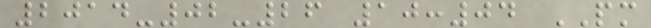2014-02-26 10:04 PM
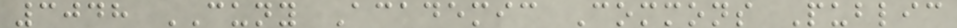3048 CUNY Academic Commons Public
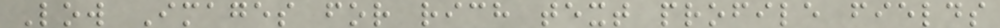Low Images for rich text profile fields
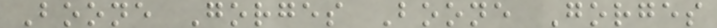Boone Gorges Boone Gorges
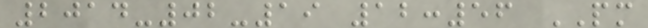2014-02-19 12:56 PM
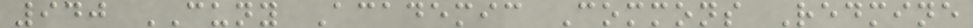940 CUNY Academic Commons Redmine
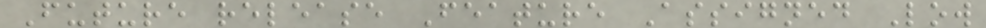Future release Feature Assigned Low
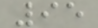95
